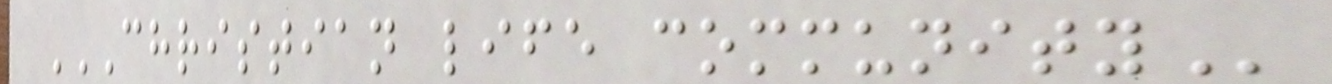CHRISTIAN LIFE COMMUNITY
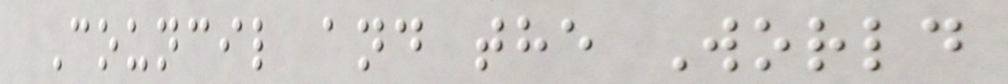Council and the World
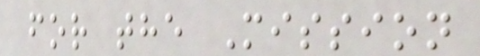for the Mission
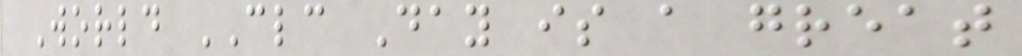World CLC Day is a great
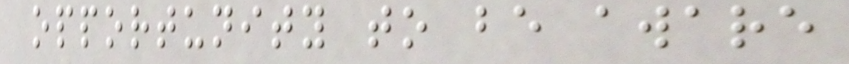opportunity to be aware
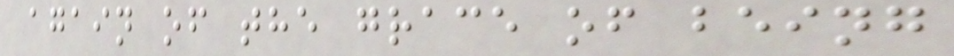again of the grace of being
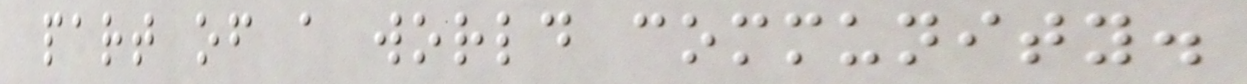part of a world community.
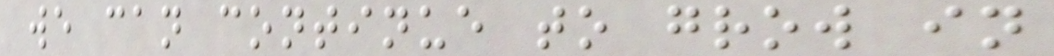we can continue to grow in
